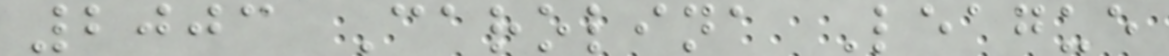2003 Carolina League
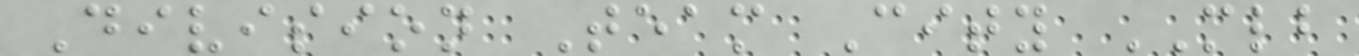Division Team City MLB
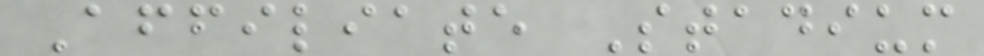Affiliate Stadium
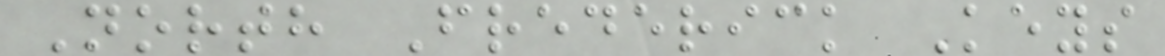North Frederick Keys
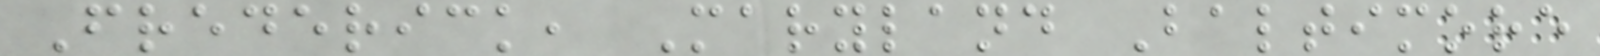Frederick, Maryland Baltimore
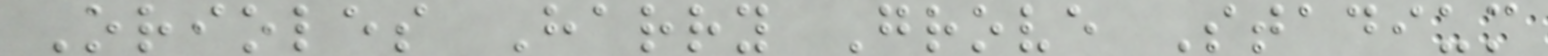Orioles Harry Grove Stadium
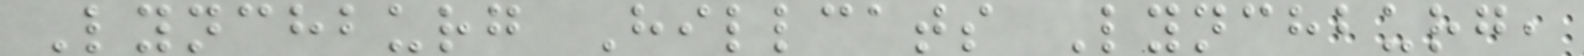Lynchburg Hillcats Lynchburg,
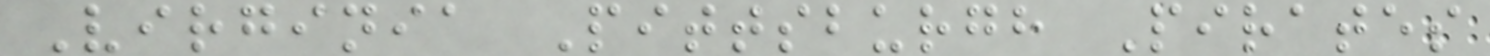Virginia Pittsburgh Pirates
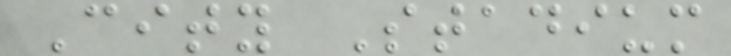City Stadium
